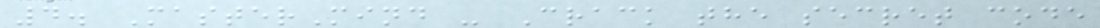4. MasterMind - Crack the secret code
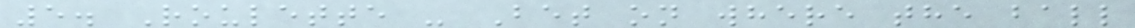5. Roulette - Bet on where the ball
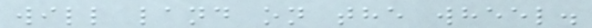will land on the wheel.
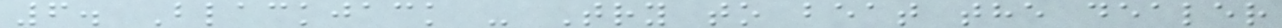6. Blackjack - Try to beat the dealer
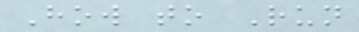How to Run
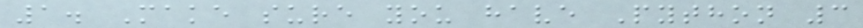1. Make sure you have Python 3
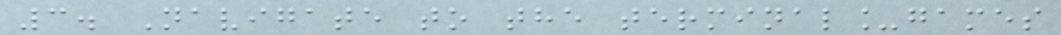3. Navigate to the terminal_games
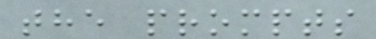the prompts
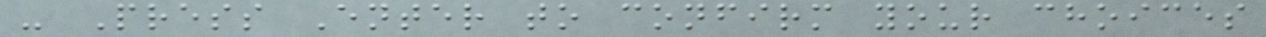- Press Enter to confirm your choices
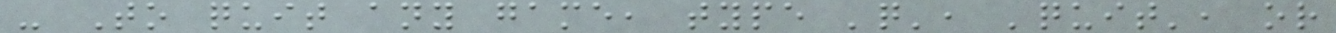- To quit any game, type 'q', 'quit', or
